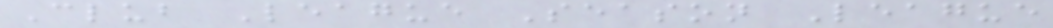Club League Season League
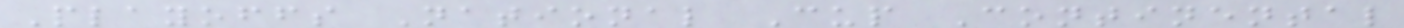Playoffs National Cup Continental
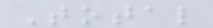Total
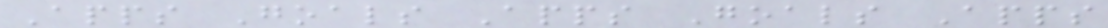Apps Goals Apps Goals Apps
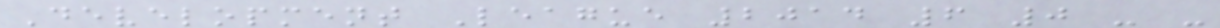Development League 2014 6 0 - -
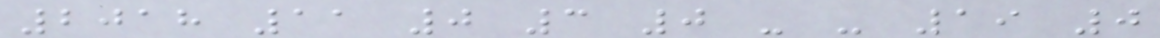2018 11 0 3 0 - - 19 0
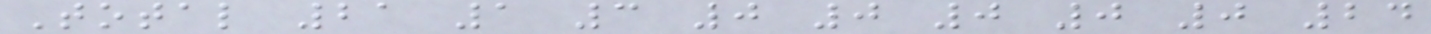Total 21 1 3 0 0 0 0 0 24
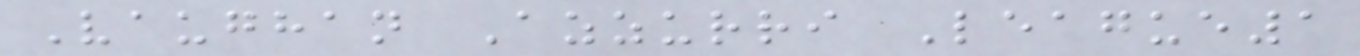Vaughan Azzurri League1
